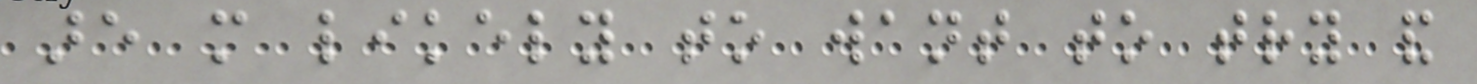are more likely to want to try and
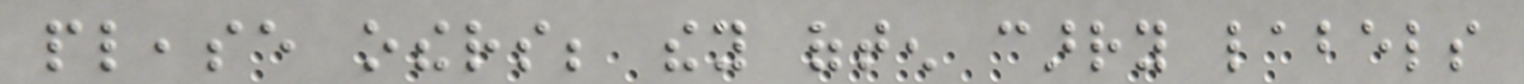please others; they often carry labels
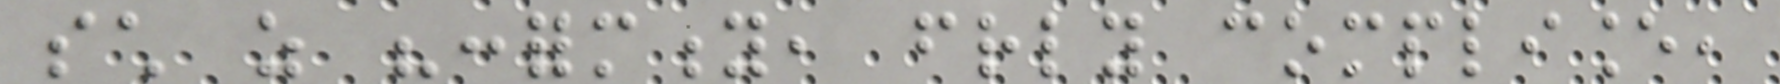such as "conformity, friendly compliance,
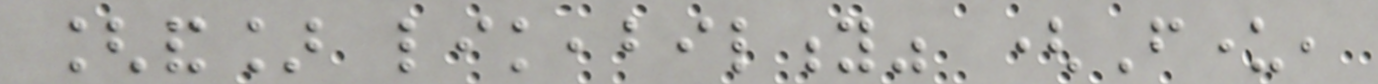[and] likeability" (Funder,
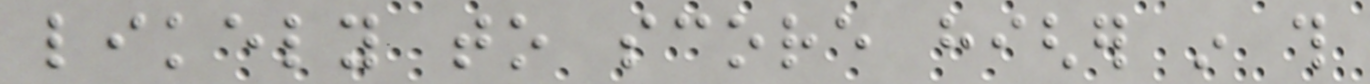likely to score higher in this
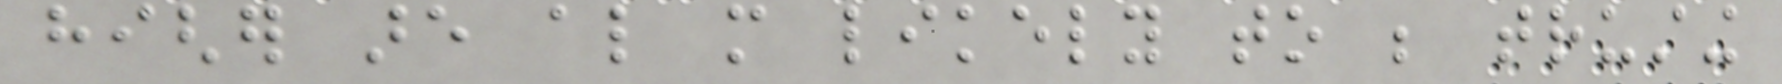higher are also more likely to be trusting
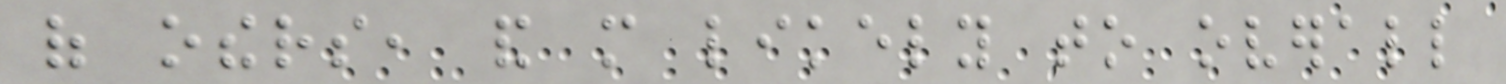of others, and more likely to overall
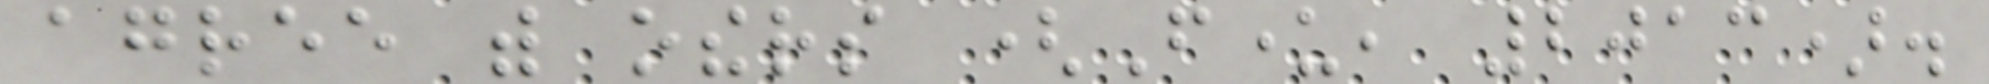agree with others (Funder, 2013).
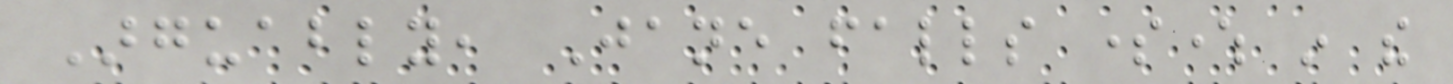Arguably, Jane falls somewhere in the
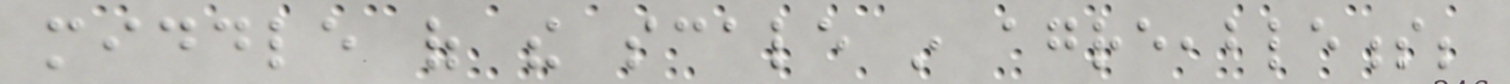middle of the scale in agreeableness;
